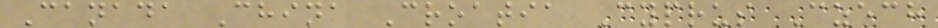Canada China Croatia Cyprus Czech
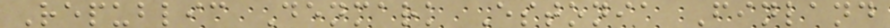Republic Denmark Estonia Finland
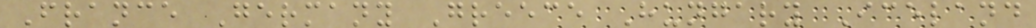France Germany Greece Hungary Iceland
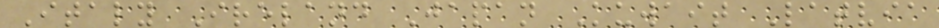Italy Ireland Japan Kuwait Latvia
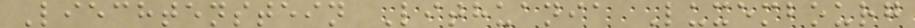Liechtenstein Lithuania Luxembourg
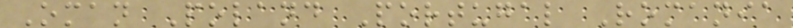Oman Poland Portugal Romania
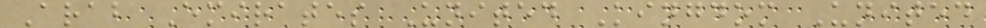Arab Emirates United Kingdom United
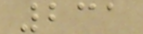231
